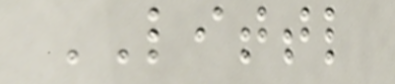LITTL
